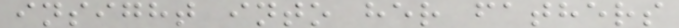insight into her fathers
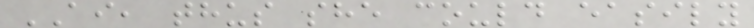AI, thus she could easily
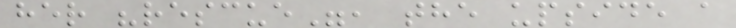her "rescue", the upside a
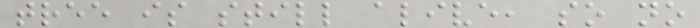tree is still alive, so no
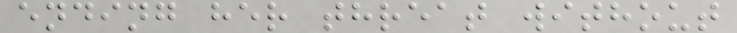ending her threat without
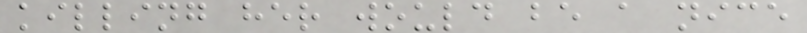killing her would be a nice
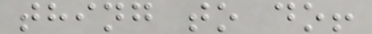thing to do!
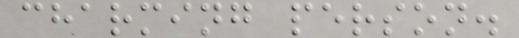charming person.
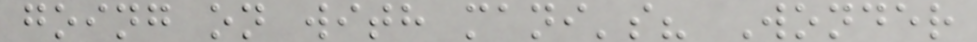going on with mani's? Wonder
